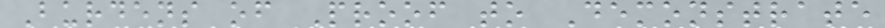Burdens of Proof to Demonstrate
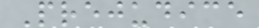Prejudice
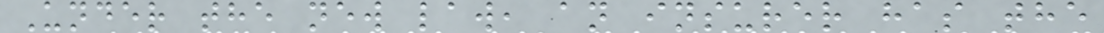Under the new law, an insurer has the
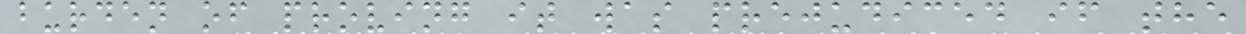burden of proving it was prejudiced if the
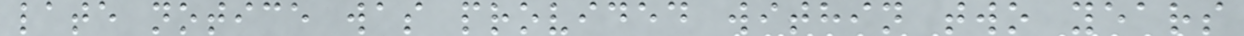late notice was provided within two years
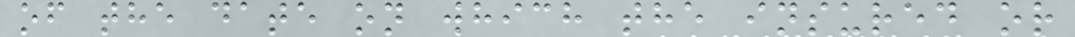of the date on which the insured or
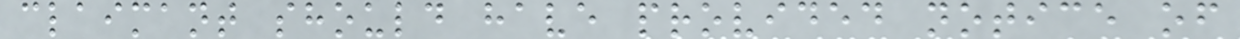claimant should have provided notice of
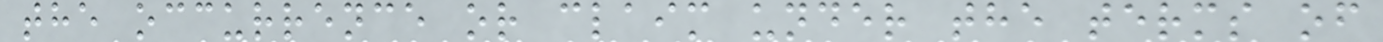the occurrence or claim under the terms of
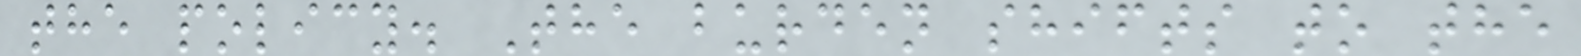the policy. The burden shifts to the
